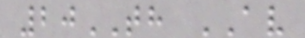20TH AV
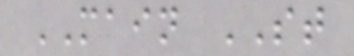MAIN ST
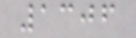1306
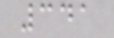341
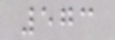573
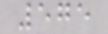575
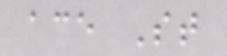ace St
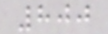800
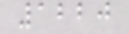1220
